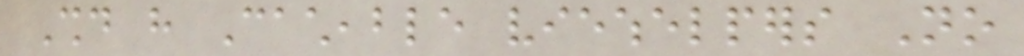Should have Cacheable viewhelpers No
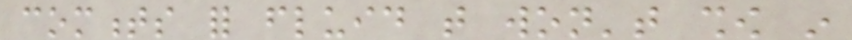comments for fluid that won't show in
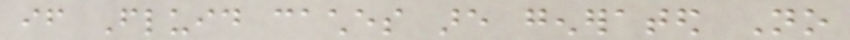if Fluid caches are generated No
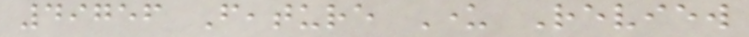49756 Feature Under Review
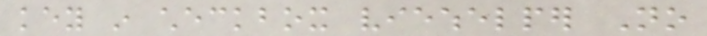key in checkbox viewhelper No
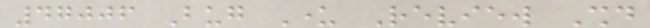47006 Bug Under Review Should
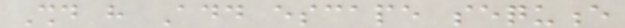Should have Add escape sequence
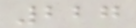227
